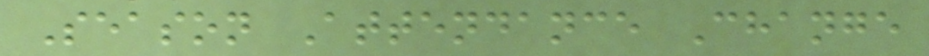Season Attendance Change
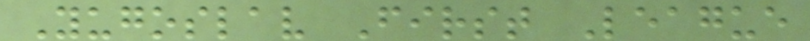Yugoslav First League
